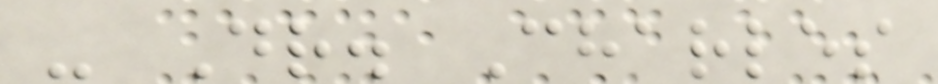- Dr. Charles
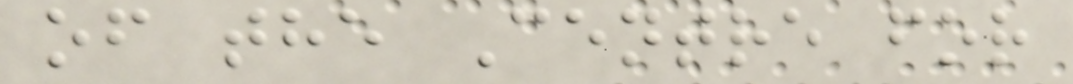of the Centre for
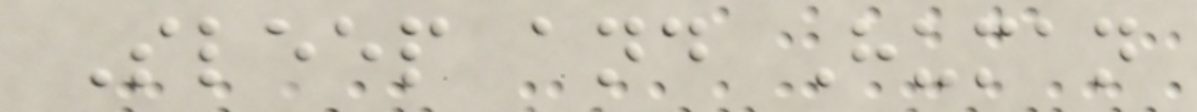Sleep and Human
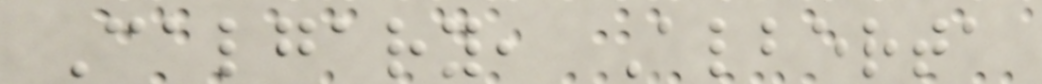Calgary, Alberta
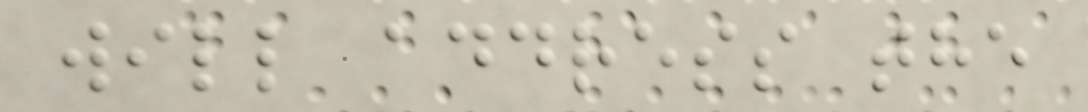will address the
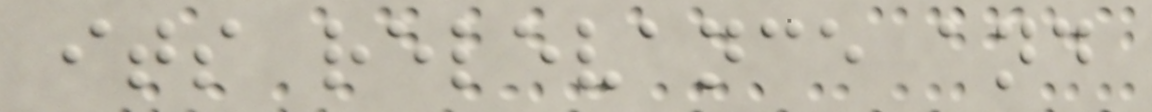its relevance and
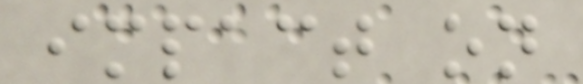impact on
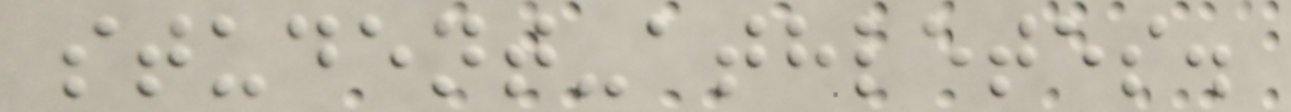student-athletes.
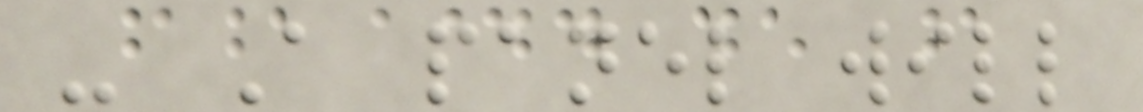- A panel will
